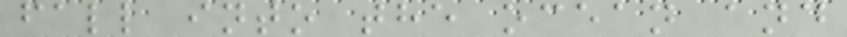fall into the ocean and
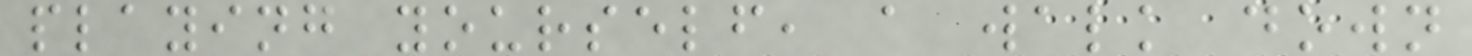playing yourself, a walk down
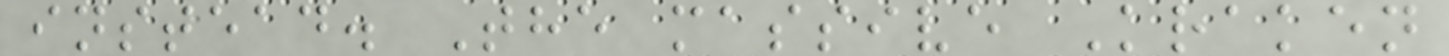instead. The massive Kraken
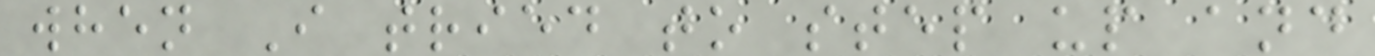when I tried to step up and
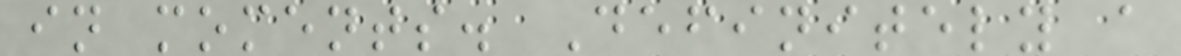in moments. Definitely a
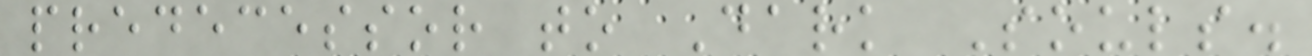predecessor to Dark Souls.
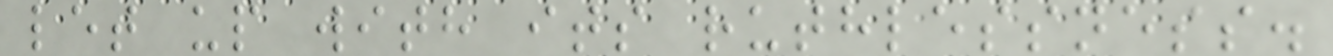let up with its ruthlessness.
